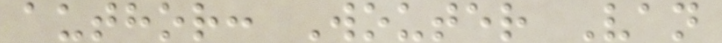author: Wouter Van
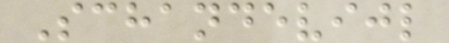Schandevijl
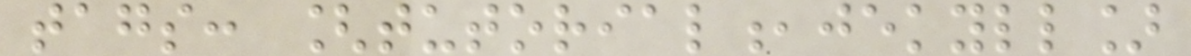tags: [tutorial,jekyll]
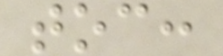toc:
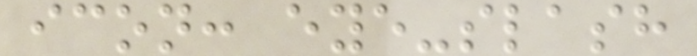icon: eye-slash
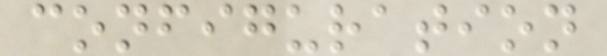configuration
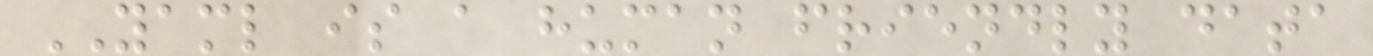YAML is a human friendly data
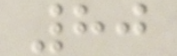80
